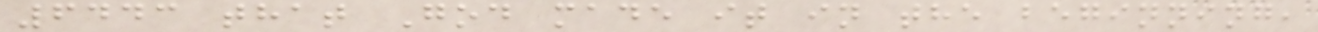6443 that God made it in the beginning,
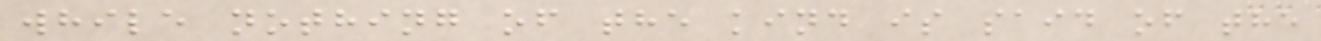while nothing of the kind is said of the
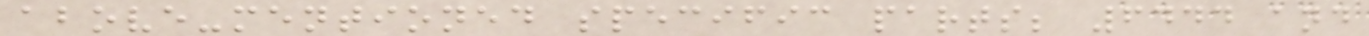above-mentioned specific parts; 6444 and
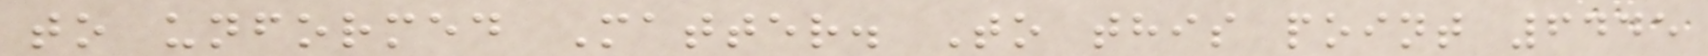to unformed Matter. To this point 6445
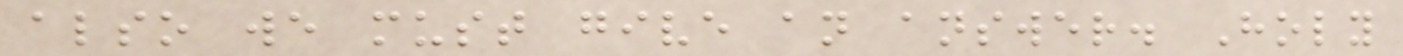also we must give an answer. Holy
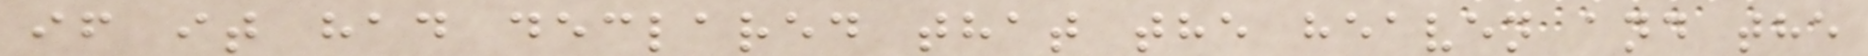if it had declared that the heaven and the
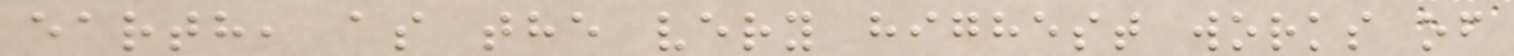earth, as the very highest works of
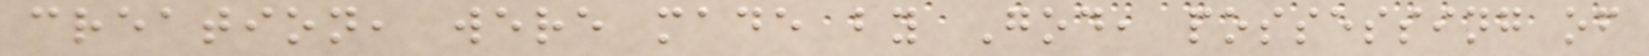creation, were made by God, possessing of
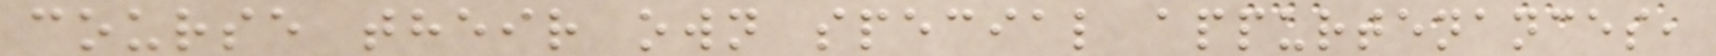course their own special appurtenances,
